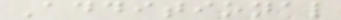Additional
